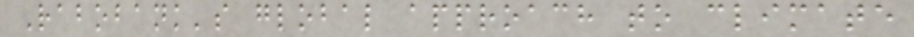Rabobank's global approach to climate
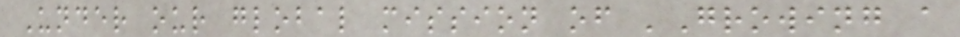Under our global mission of 'Growing a
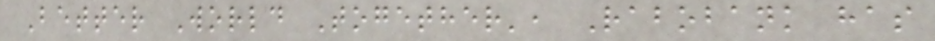Better World Together', Rabobank has
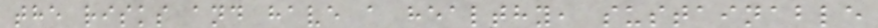the risks and have a healthy, sustainable
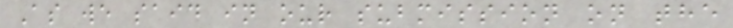As we said in our submission on the
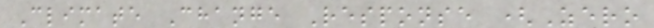Climate Change Response (Zero
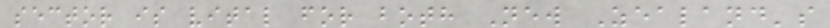sector is vital for both New Zealand's
